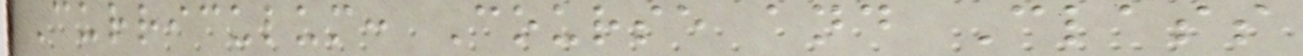Curriculum: Course and Class
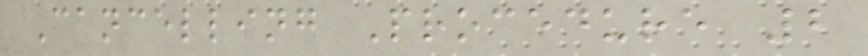Cancelling Procedure 2
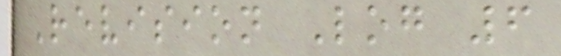Revision Log 6
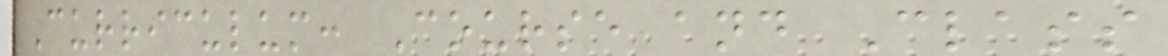Curriculum: Course and Class
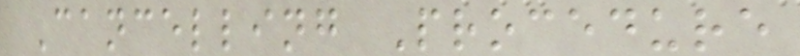Cancelling Procedure
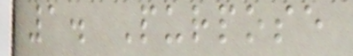1. Purpose
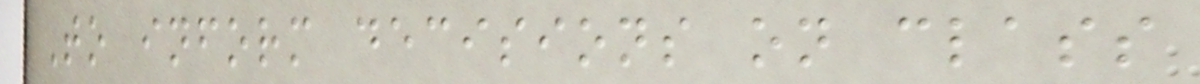To inform decisions on class
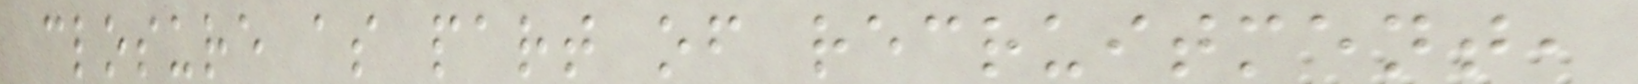closure as part of recruitment,
